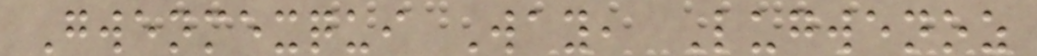Gwenmexqui Way, Lugwenoz
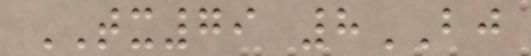TX79 8BJ
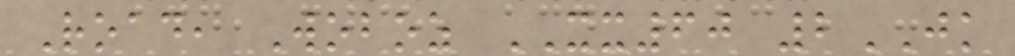Road, Woboz XX60 2JK
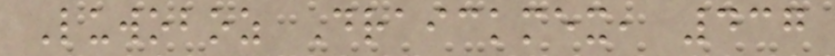Luwoboz Draickmex, 437
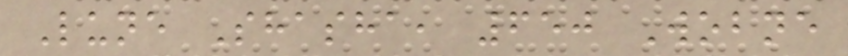Lune Shasha, 650 Wobne
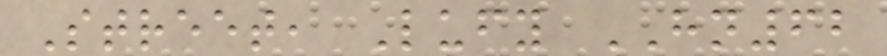Street, Lufy HN62
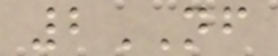2NF
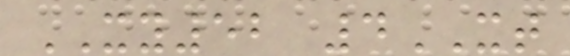XY52 4XT
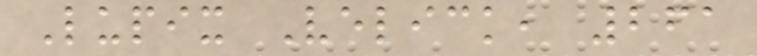Lupix Velick, 261
